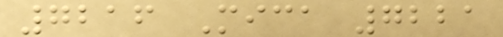7216 Mica 7221
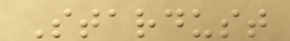Stardust
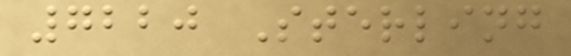7220 Sterling
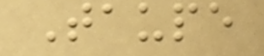Taupe
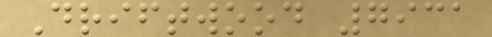Driftwood 7931
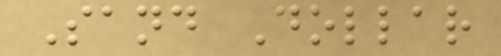Sand Dollar
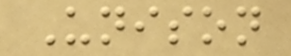Unison
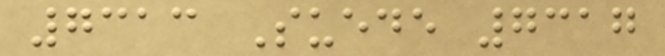7313 Suede 7317
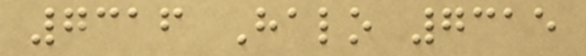7316 Halo 7315
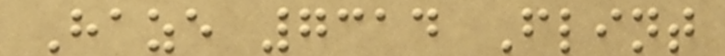Haze 7314 Flint
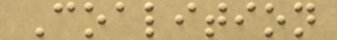Coalition
